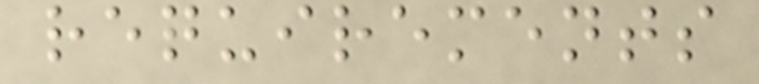requirements
